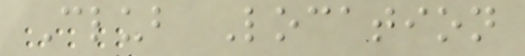Club Location
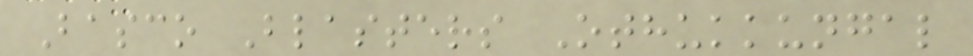Basco Blasters Othukkungal
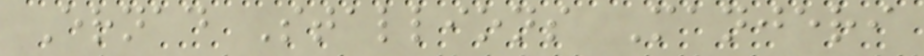Ernad Stallions Manjeri
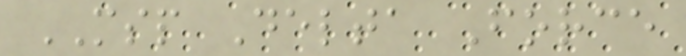MSP Delta Force
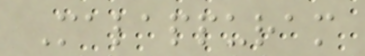Malappuram
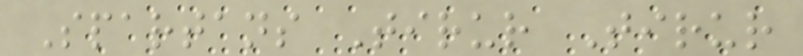Spartans Tirur Tirur
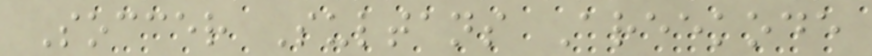Soccer Sultans Areekode
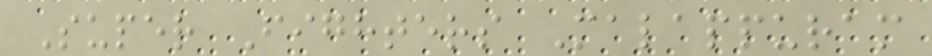Super Fighters Malappuram
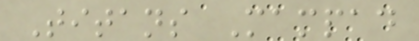Titans Mampad
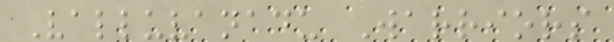Valluvanadu Warriors
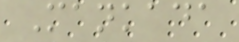Mankada
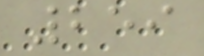259
